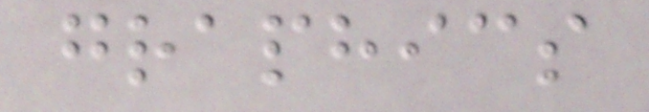graphics
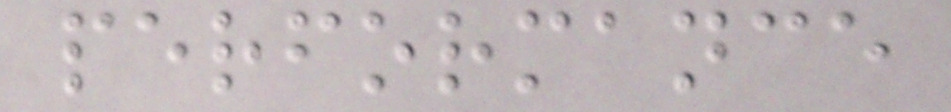performance
